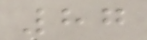87
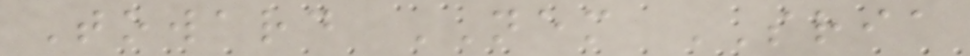Toward NEM SRIA
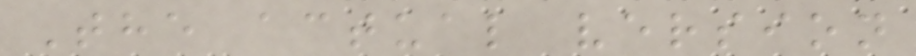The actual version
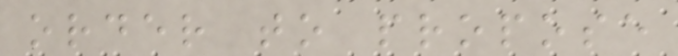order to propose
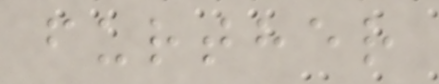further
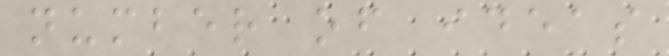number of ideas
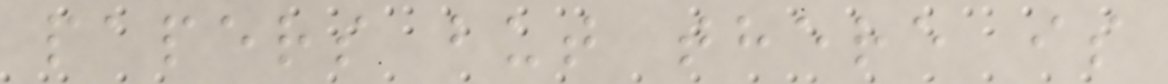papers but there is
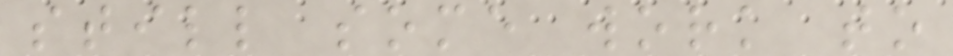still some work to
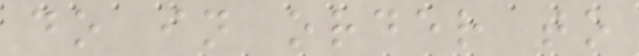do in order to
